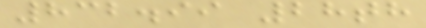832.99 28th
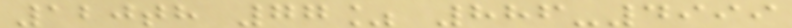120th 77% 886-4999
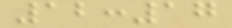12:17
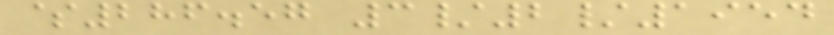$286.57 3/2/1954
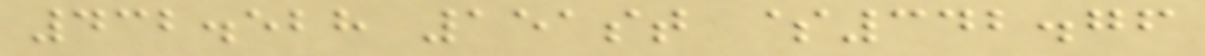432.528 151st $342.76
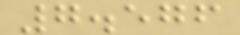7.576
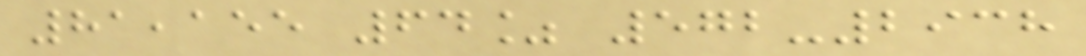81,155 64% 572-2938
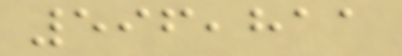596,811
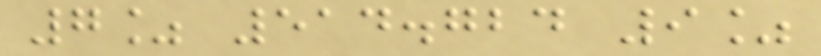7% 514.724 9%
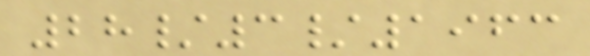28/3/1963
